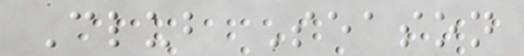Club Season
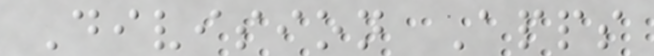Division Apps
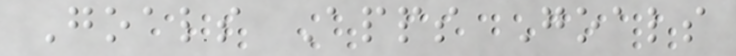Goals Apps Goals
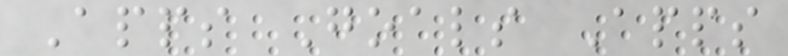Apps Goals Apps
